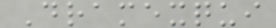Dramexqui
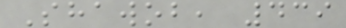Shawob, 439
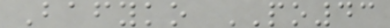Bafyko PO43
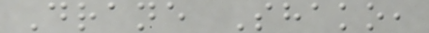Drane Shako,
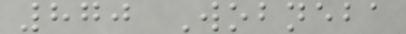870 Wobneba
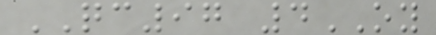QC97 4OY
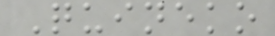Quineko
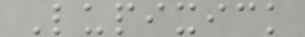Lupixick
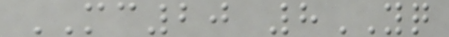MC20 8YQ
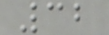32
